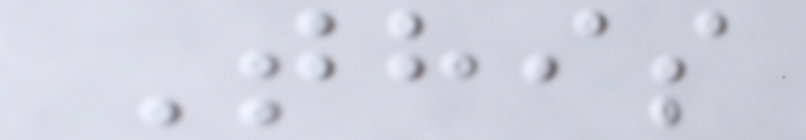This
